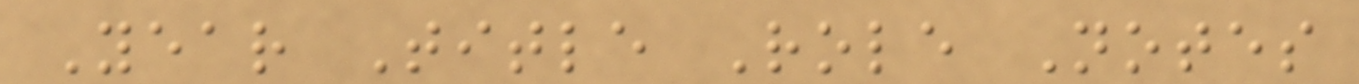Year Title Role Notes
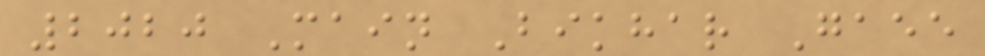2020 Main Bikhar Gaee
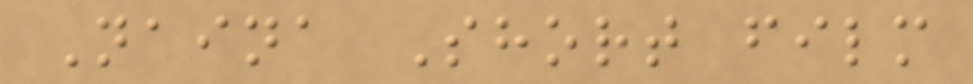Naina Short film
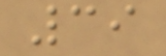39
